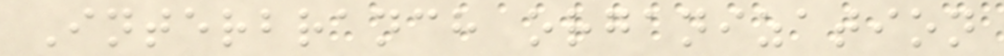Interbranch organization
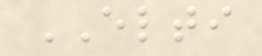ELTI
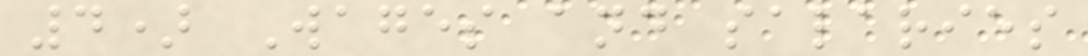4) Wages and salaries
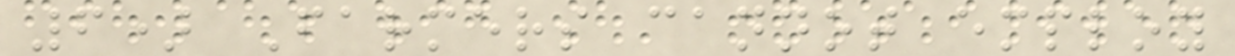6) Farmers cannot employ
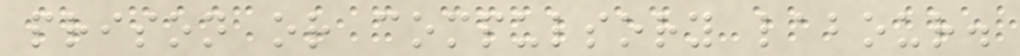prison or compulsory labour.
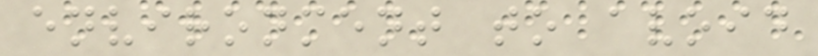environment to avoid
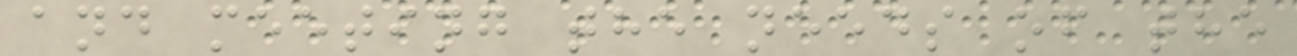and meeting the needs of the
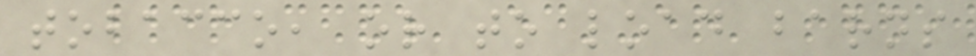tobacco, or to load barns
